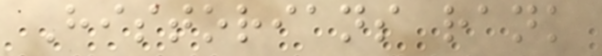Historians rank
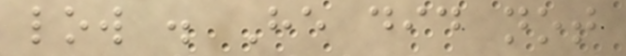low . He did not
